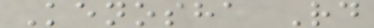Kenosha Rd
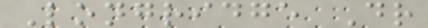Longridge Dr
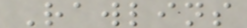Rawlins
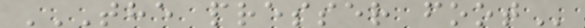THE PRESSER FOOT
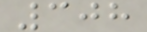308
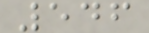546
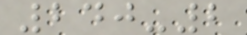240-2
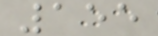155
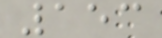153
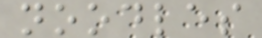noodles
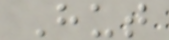Hut
